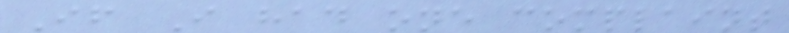If I had one complaint
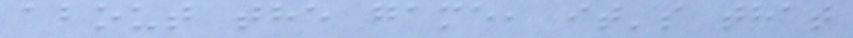about the game, it's that
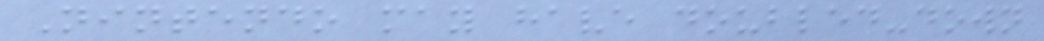Nintendo may have doubled-down
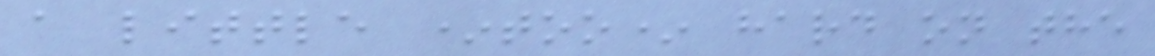a little *too* hard on the
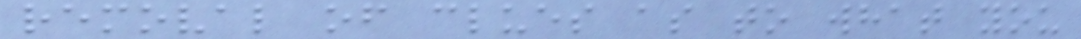removal of clues as to what you
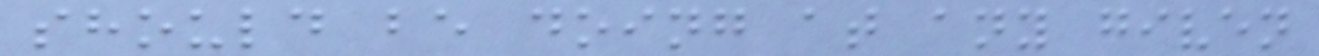should be doing at any given
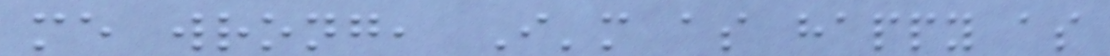me wrong, I'm as happy as
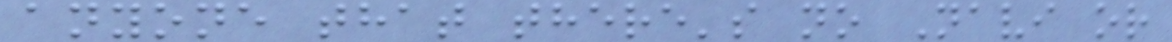anyone that there's no Navi or
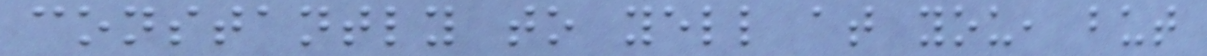constantly to yell at you, but
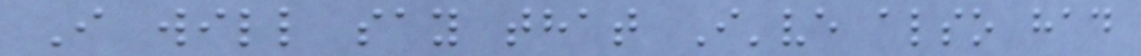I will say that I've also had
